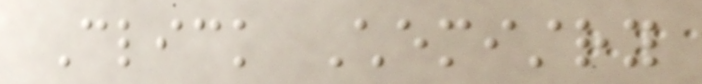Click Chemistry
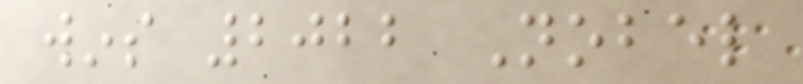wins 2022 Nobel
